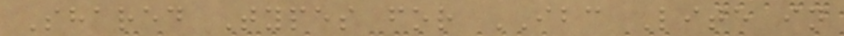Shared Types for IBC Lite in
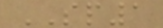SP1
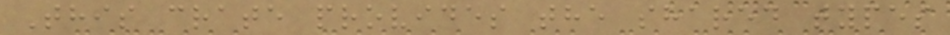This crate provides the shared types
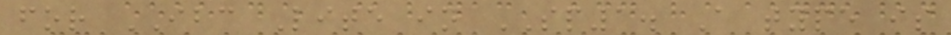for IBC Lite in SP1. A type is
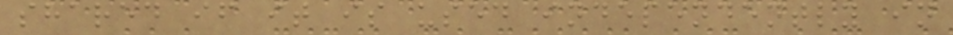shared if it is used independently in
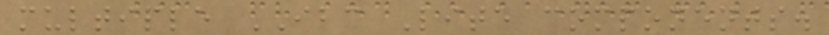multiple IBC Lite components.
